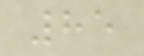85
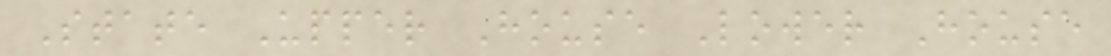State Upper House Lower House
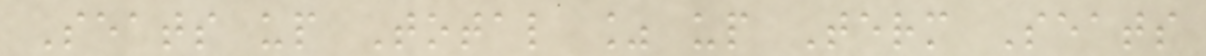Seats up Total % up Term Seats
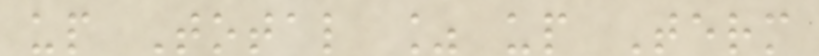up Total % up Term
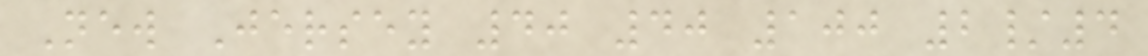New Jersey 40 40 100 2/4
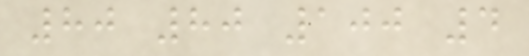80 80 100 4
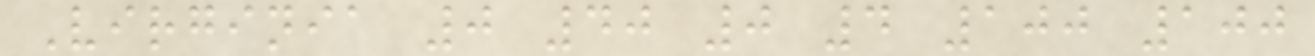Virginia 0 40 0 4 100 100
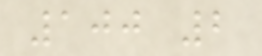100 2
